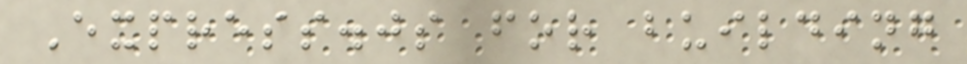Express.js for building
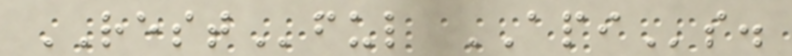RESTful APIs.
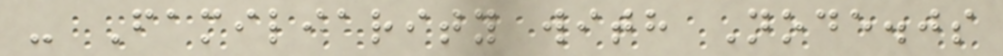- Familiarity with Node.js
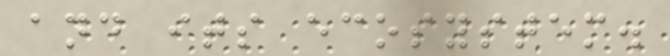and its ecosystem.
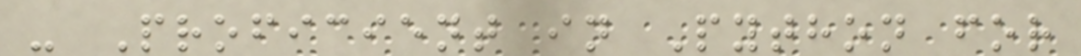- Proficient in Python for
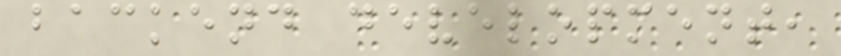backend development,
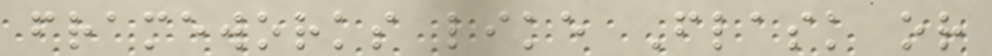frameworks like Flask or
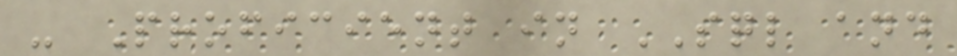- Proficient in SQL and
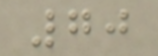70
